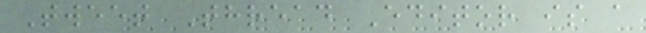Tweet Thread Editor is a
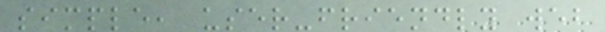simple, user-friendly web
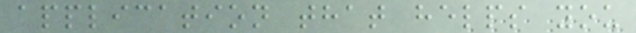application that helps you
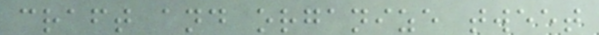craft and organize tweet
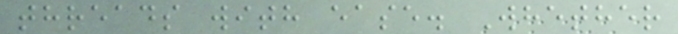threads with ease. Whether
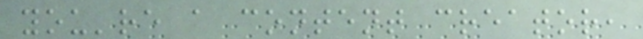you're a content creator,
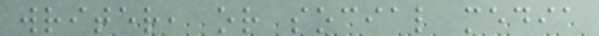writer, or social media
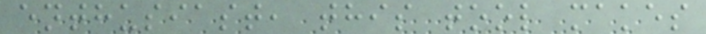enthusiast, this tool makes
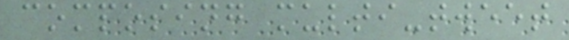composing multi-tweet
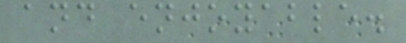and enjoyable.
